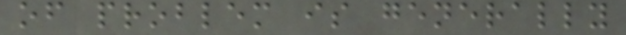of problem is generally
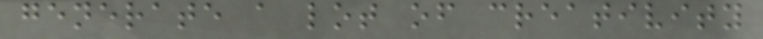generate a lot of creativity
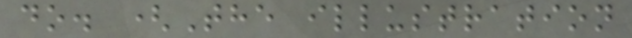do. (The illustration
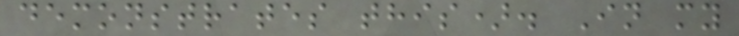demonstrates this). In my
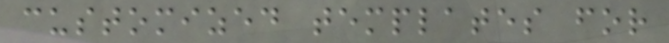customized templates for
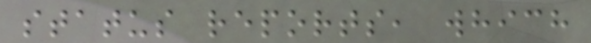status reports, which
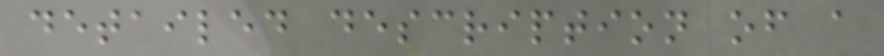detailed description of a
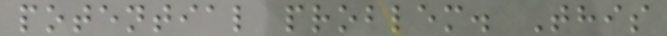potential problem. This
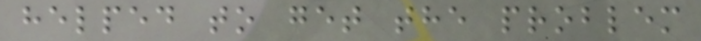helped to get the problem
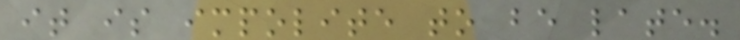it is impolite to be late.
